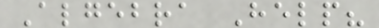Algebra Help?
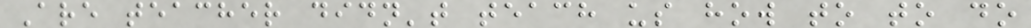Are teacher didn't teach us how to to do
